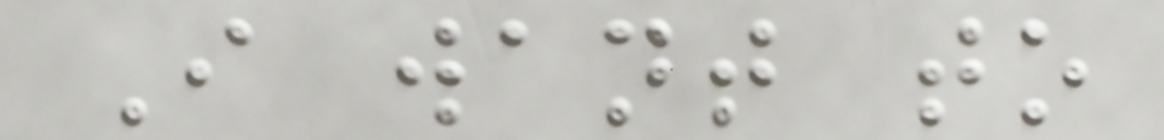I want to
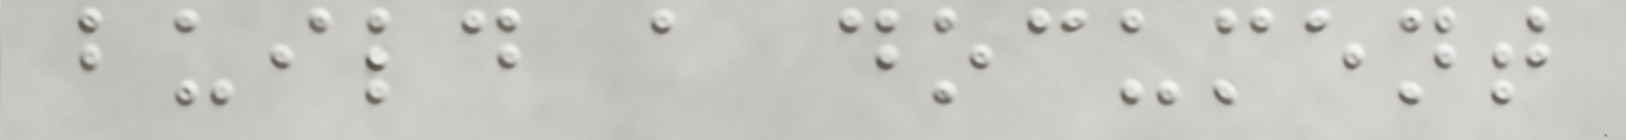build a document
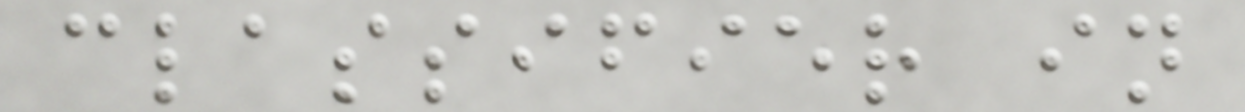classifier in
